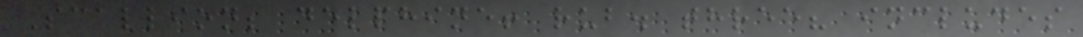Scallion; delphine! rub. three? includes
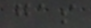gas
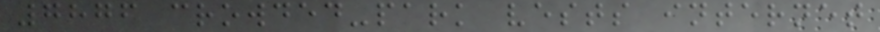7876 crowded-park vests internet
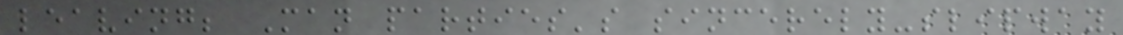leaving; Man parties's sincerely-slipway
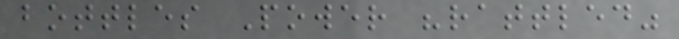bottles Power "rattled"
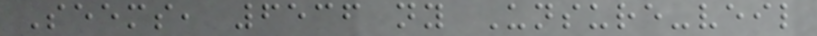Seems, 6536 ny Unsure-veil
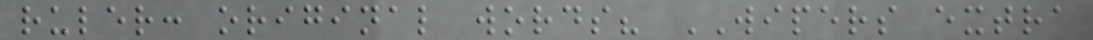ruler: original words? WIPERS extra
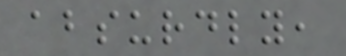absurdly,
